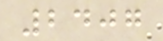2407
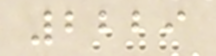2229
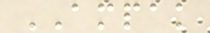AMPAK
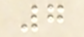7
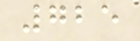725
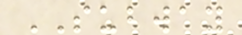SUBWAY
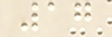17
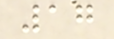17
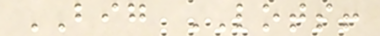BIG LOTS!
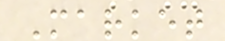Market
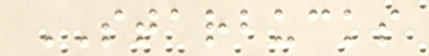STARBUCKS
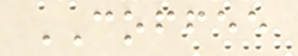COFFEE
